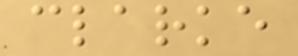clarke
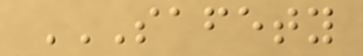SAFETY
